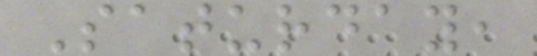Saturday,
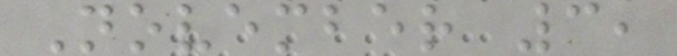November 3,
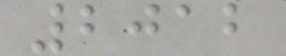2012
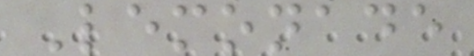Lemonade
